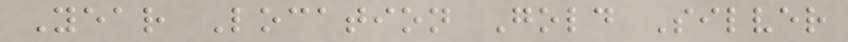Year Location Gold Silver
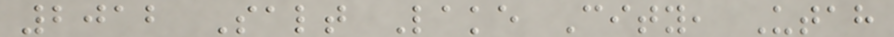2012 Salt Lake City, Utah
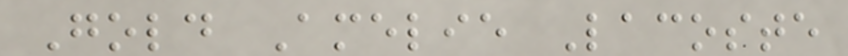Gold Amelie Lacoste
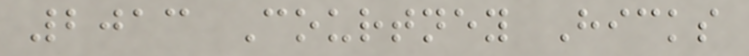2013 Courtney Hicks
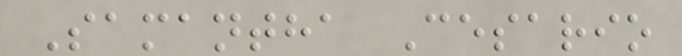Samantha Cesario
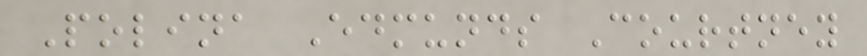Polina Edmunds Courtney
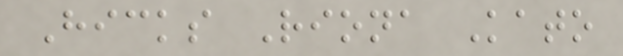Hicks Riona Kato
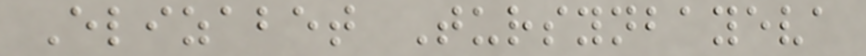Elizabet Tursynbayeva
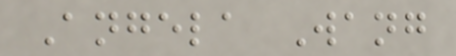Angela Wang
